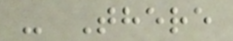- There
